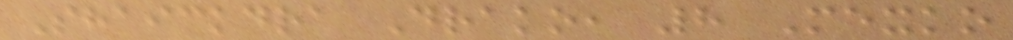Shaickdra Drako, 8 Mexko
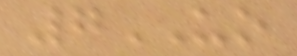7UO
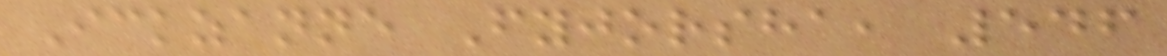Ickzanne Fyjorsha, 546
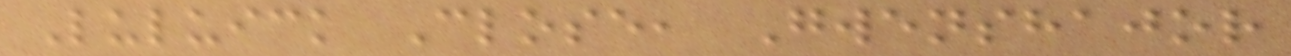Luluick Close, Gwenshajor
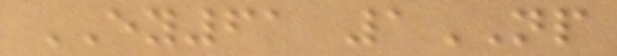EY61 1NP
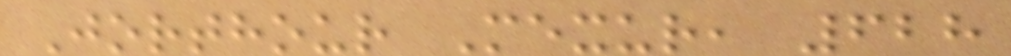Jorthour Mexur, 628
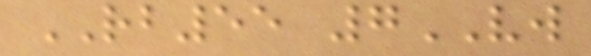RB55 7VW
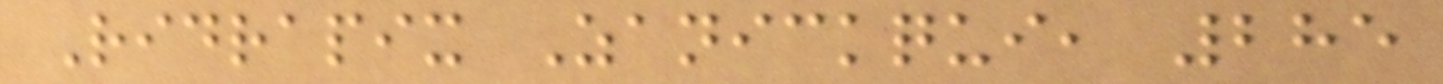Ridrapix Zanickqui, 285
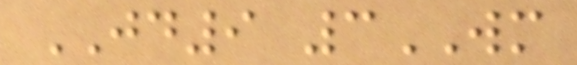JD9 3WM
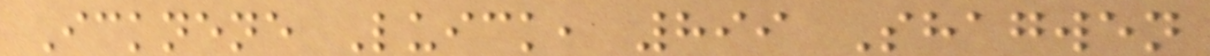Icknene Luick, 899 Shagwen
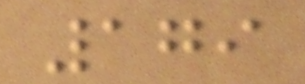179
